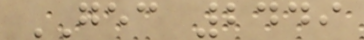GEC 2449
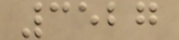3527
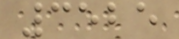3525
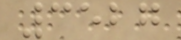3527
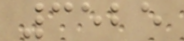3525
